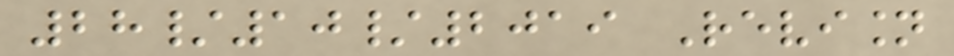28/10/2019 Revision
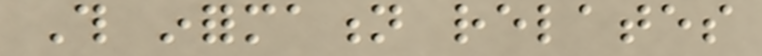This information relates
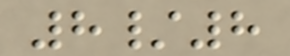8/8
